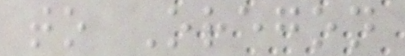to Oregon
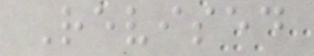Revised
